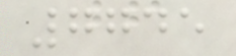7745
